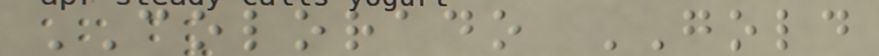COLORADO GOLD
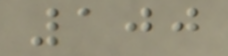100
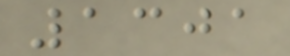1301
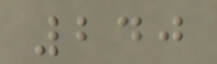240
